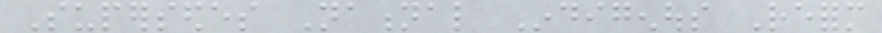Supersedes National Indigenous Reform
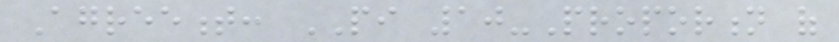Agreement: PI 10-Proportion of
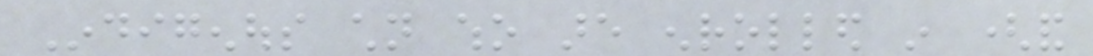Indigenous children who are enrolled in (and
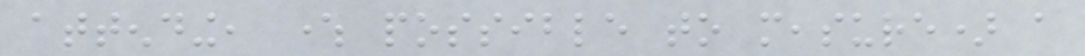attending, where possible to measure) a
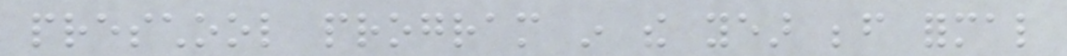preschool program in the year before formal
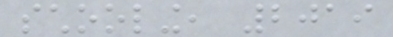schooling, 2019
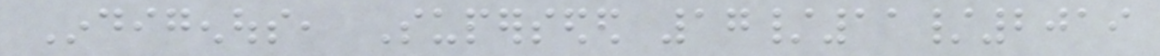Indigenous, Superseded 17/11/2019
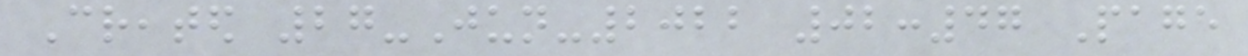Created 27-Jun-2022 02:47 Page
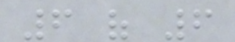6 of 6
